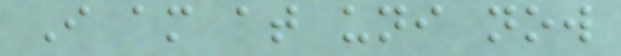I am at uni now
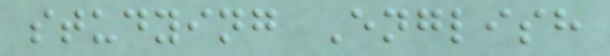studying English
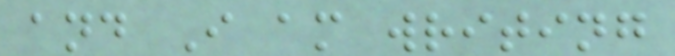and I am writing
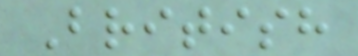British
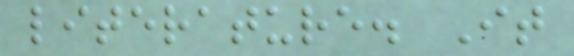literature. It
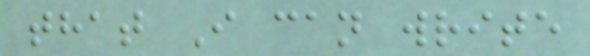that I can write
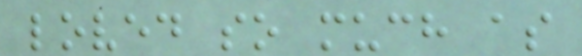loved so much as
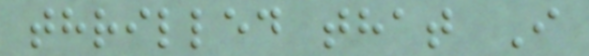thrilled that I
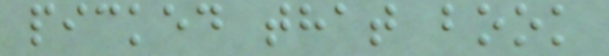picked that book
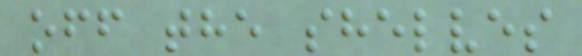off the shelves
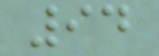94
